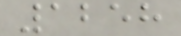1258
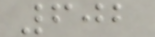602
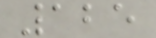125
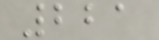221
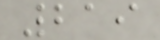219
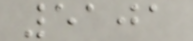5101
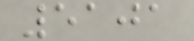5101
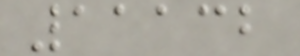11132
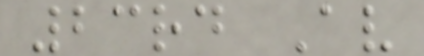23rd Av
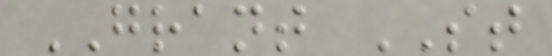GRANT ST
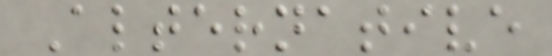Alternative
